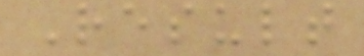Result
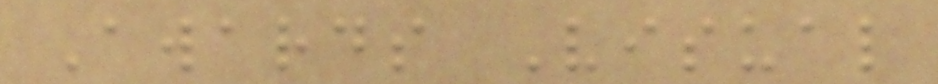Awards Visual
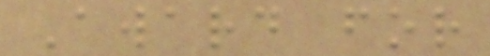Award for
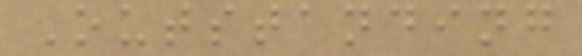Outstanding
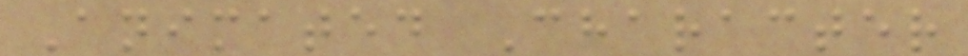Animated Character
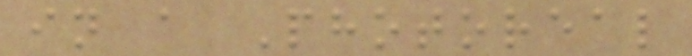in a Photoreal
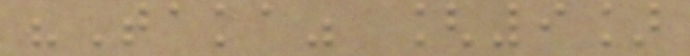"Taka" [9]
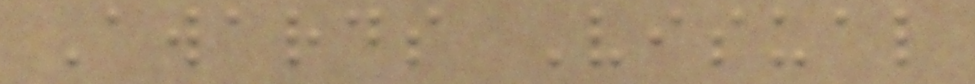Awards Visual
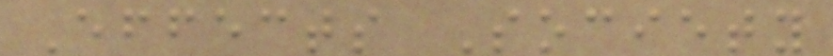Effects Society
